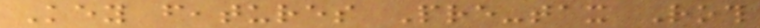Key features Pre-tax Roth
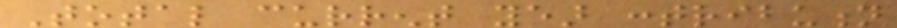Total current year contribution
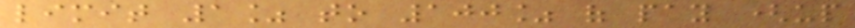limit 1% to 100% of pay (up
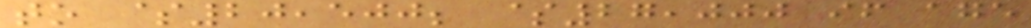to $20,500; $27,000 if age
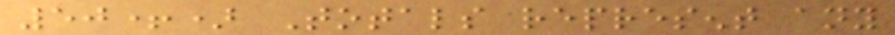50+) Totals represent any
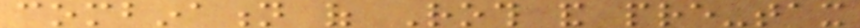combination of Roth and pre-tax
